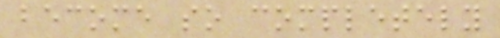become so completely
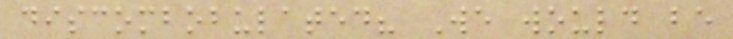discombobulated? We would be
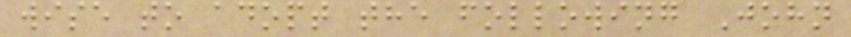wise to adopt the following John
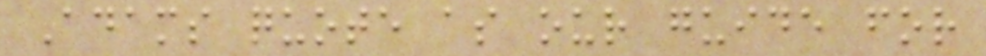Adams quote as our guide for
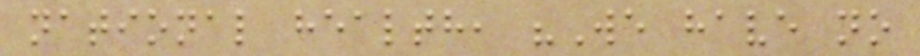national health, "We have no
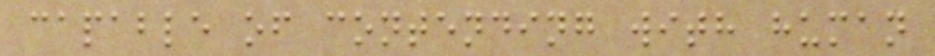capable of contending with human
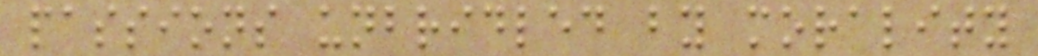passions unbridled by morality
